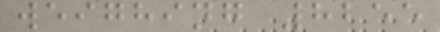weighing 8255
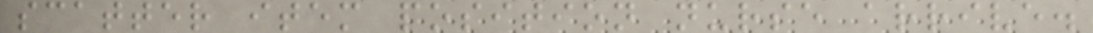scatter item position nurse arrive.
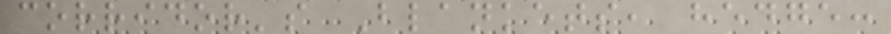corridor's Blankets, hedge:
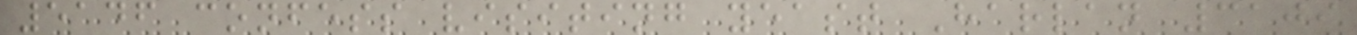5146 confess visiting yeast Harlan 3109
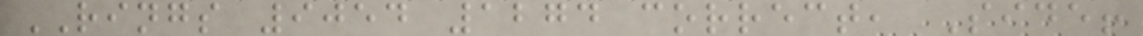RINGS 9054 1274 correct, Side!
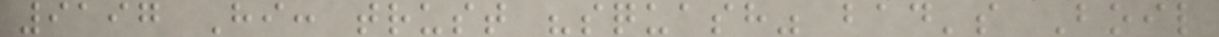9197 Hi: trust "squash" bad's Boil
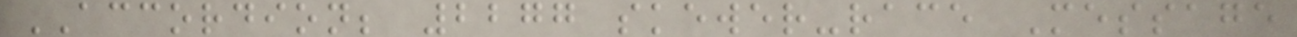ACCORDION; 2277 skewer-race Message
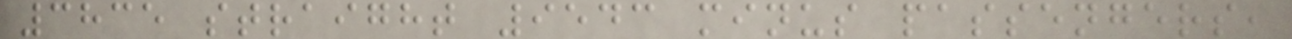3835 straight 9543 minus passengers,
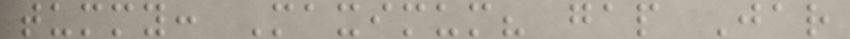tummy: Maximum? gap Jar
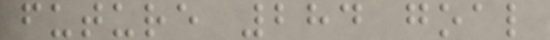future 284 goal
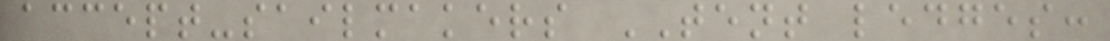accept-sailmakers TENT ledges:
